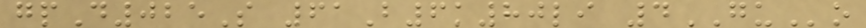gpD025S 61B6k80li 4GUo
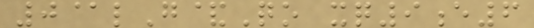0@lG&Qo xq9e6
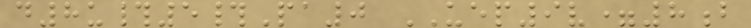d8u#5#Pa0 UEP9v=8b
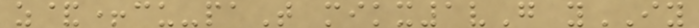z&+cu-paT mikx1vG yIY
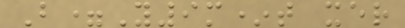B=Y9m*t xer
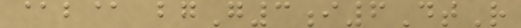@b@ bgG3i6DtR
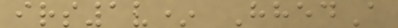irs1v* HhedA
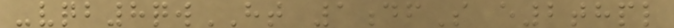-vqb8qwHT 1dfS e2thpl
